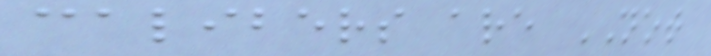calibers are NOT
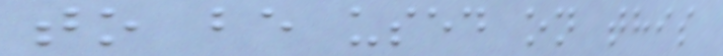to be used on this
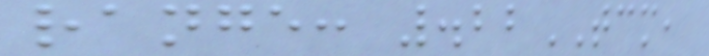range: .22TCM,
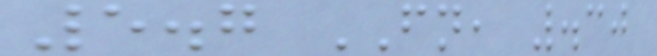5.7 FN, .30
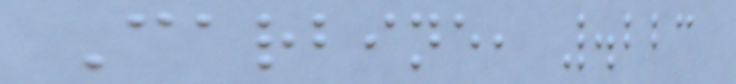Carbine, .223
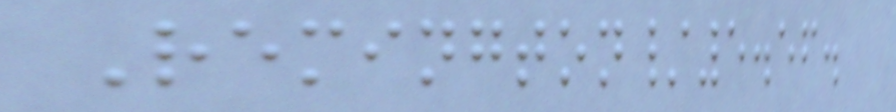Remington/5.56.
